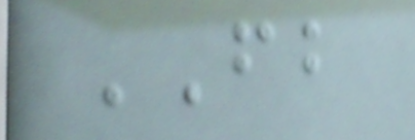FB
